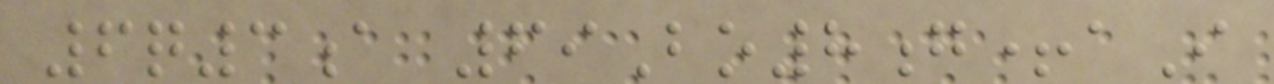6q3a 69Bo8g+aI
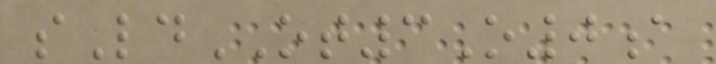sLdOT3O0a
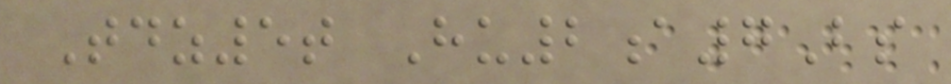Tdz5t Hu2a7Bs
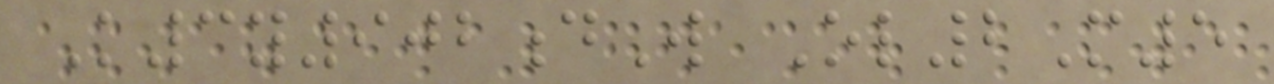K3y902dW Ol2M5
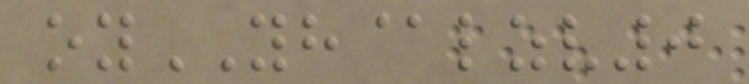oyYH@lzv0
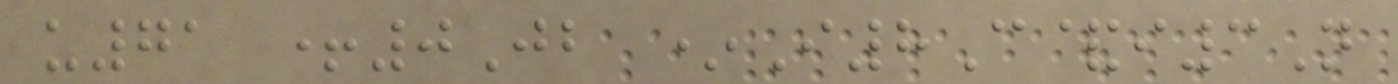u71 +0Jb *I8C&i3N
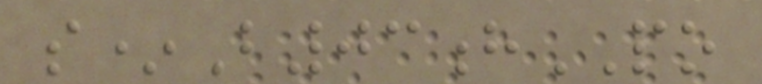s*B03hPO
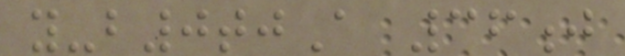y-b0tjA 36j
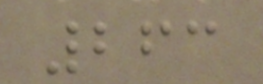263
